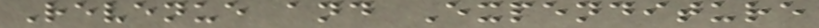Revenue and Expenditure
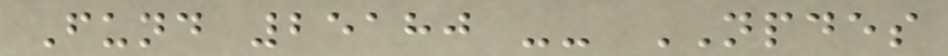Fund 25180 -- NPDES
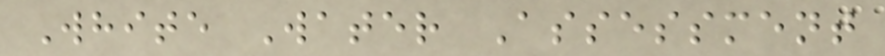White Water Assessment
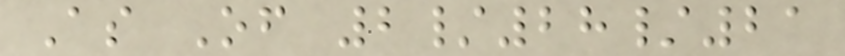As Of 2/28/21
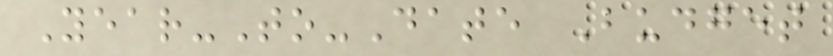Year-To-Date Budget
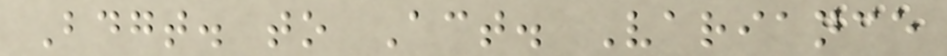Bdgt. to Act. Variance
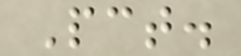Pct.
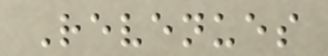Revenues
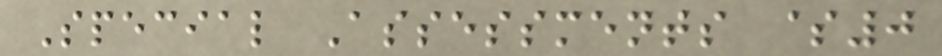Special Assessments $0
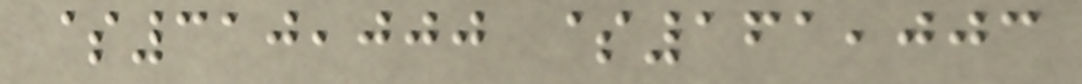$310,000 $161,003
